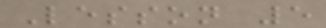Lesson 5
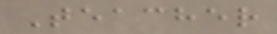Teacher
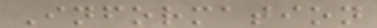Information
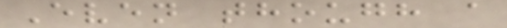Even though a
